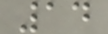14
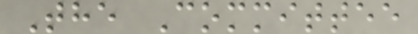The Committee
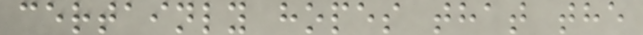certainly hopes that the
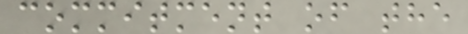commitment of the
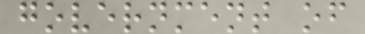government of
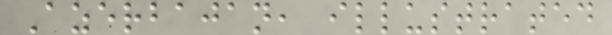Azerbajan, illustrated
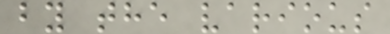by the various
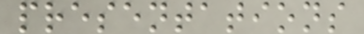presentations
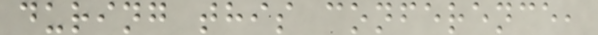during this conference,
